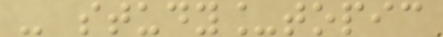- study_topic
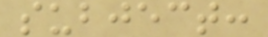subject:
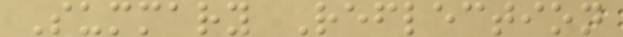Summary Reflection
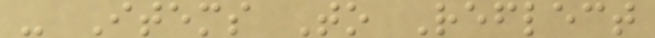- Items To Reflect
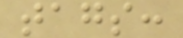tags:
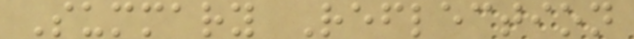Summary Reflection
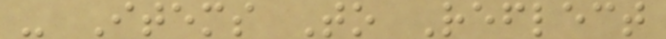- Items To Reflect
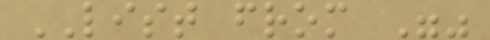LIST from ""
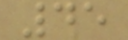45
